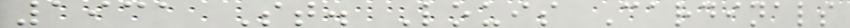1931 St. Louis Cardinals
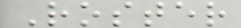Roster
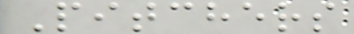Pitchers
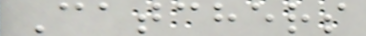Catchers
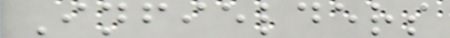Infielders
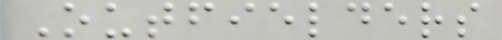Outfielders
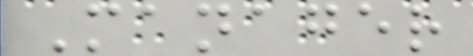Manager
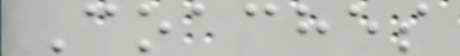Coaches
